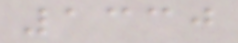1330
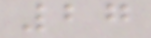27
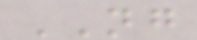NG
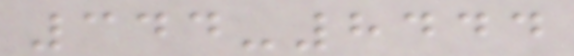344-8444
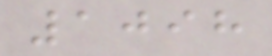1098
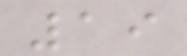19
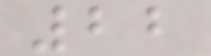22
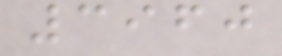3960
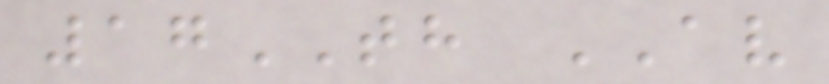17TH AV
